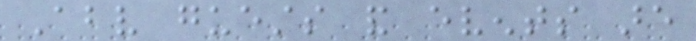Above guests and events are
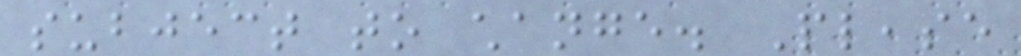subject to change. Please
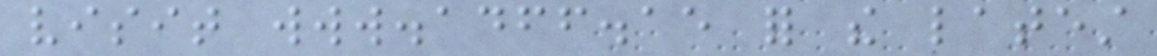visit www.adff.ae for the latest
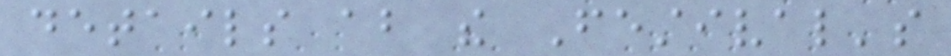details about the Festival's
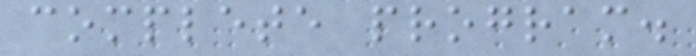complete program.
